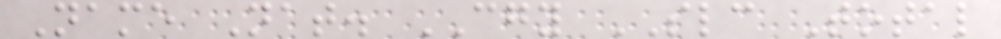Name Nat. CGY SLC Total
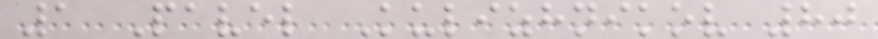1 Pavel Kulizhnikov 80
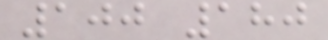100 180
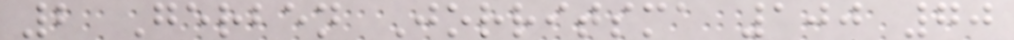2 Gerben Jorritsma 100 70
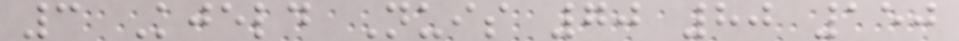3 Kjeld Nuis 70 80 150
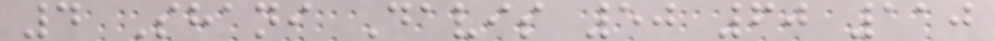4 Shani Davis 50 60 110
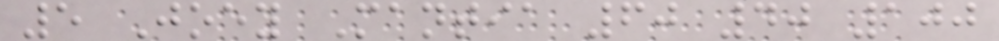5 Joey Mantia 60 40 100
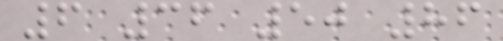6 36 50 86
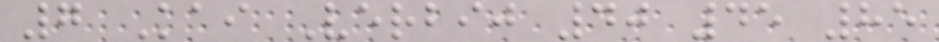7 Kai Verbij 40 45 85
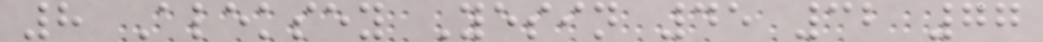8 Aleksey Yesin 45 32 77
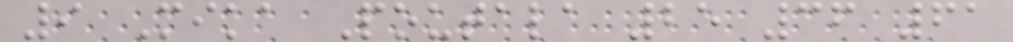9 Mika Poutala 25 36 61
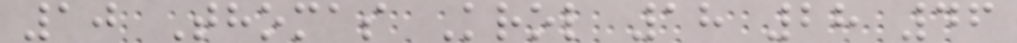10 Thomas Krol 18 28 46
